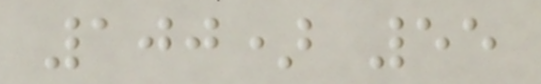100) 55
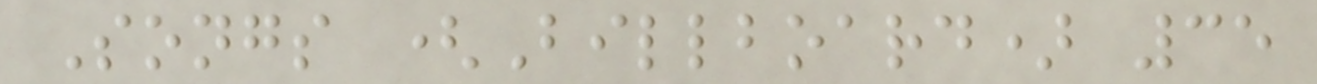Songs (Billboard) 35
